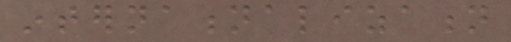internationalization
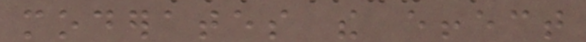moderates the effect
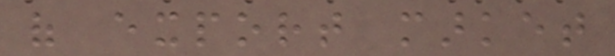of export market
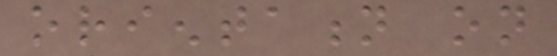orientation on
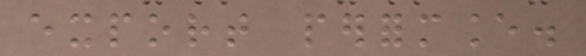export performance.
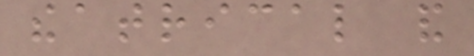theatrical and
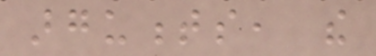arguments, the
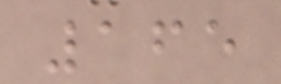165
